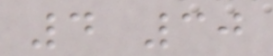4 30
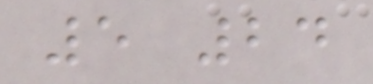5 24
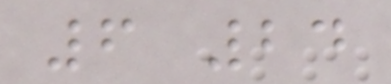6 24
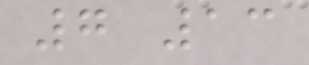7 13
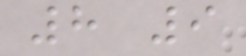8 9
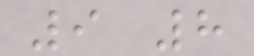9 8
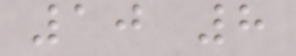10 8
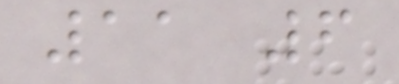11 6
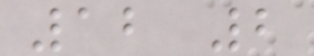12 2
